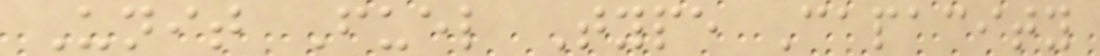Unit Fuel Type Capacity
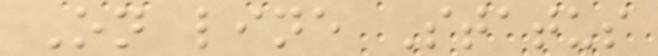On line Status
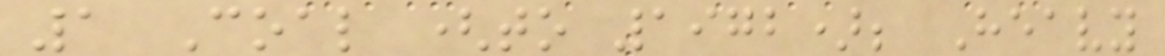1 Coal (to 1972); Heavy
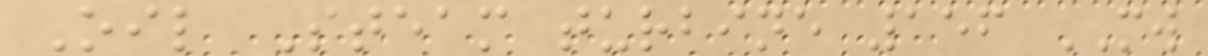Oil Steam turbine 156 MW
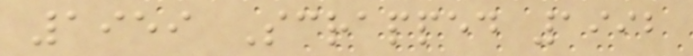1959 Scrapped 1992
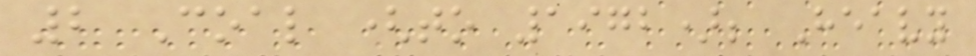2 Coal (to 1972); Heavy
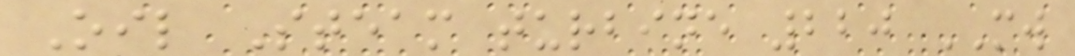Oil Steam turbine 220 MW
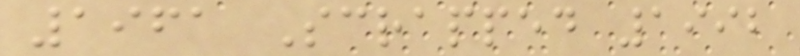1961 Scrapped 1992
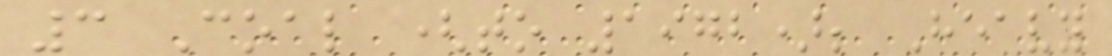3 Coal (to 1972); Heavy
